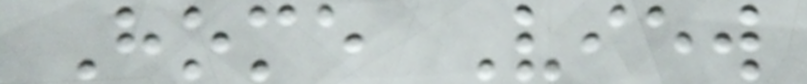Home View
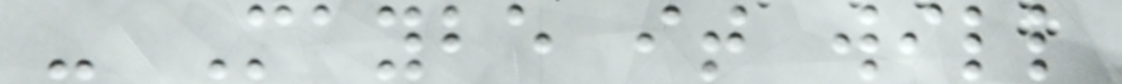- Maybe it will
